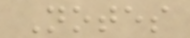Notes
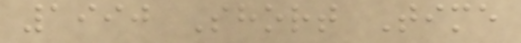1990 Short Time
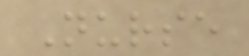Nurse
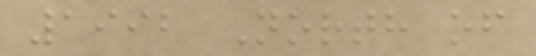1992 North of
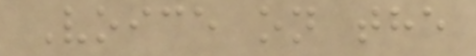Voice on the
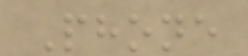Phone
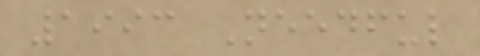1993 Needful
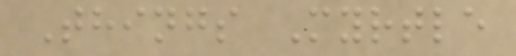Things Myrtle
